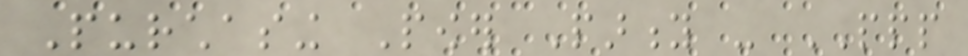Purchasing Power Parity - PPP
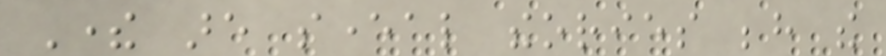There are several theories behind the
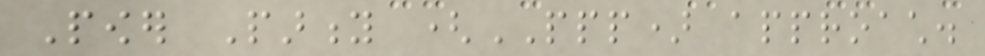Power Parity (PPP) approach.
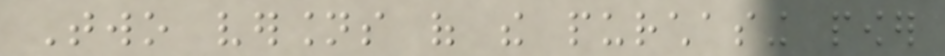Two versions of the purchasing power
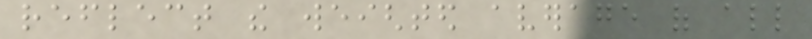reflect the weighted average of all
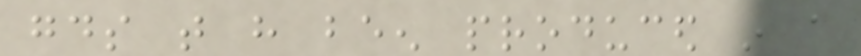goods that have been produced in a
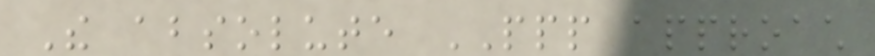The absolute PPP approach
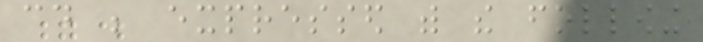could be expressed with the following
